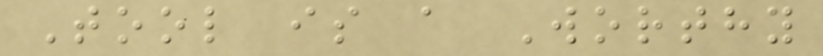Tool is a Worthy
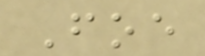Foe
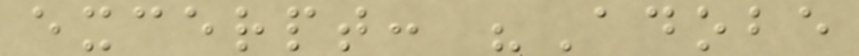excerpt: "Adobe
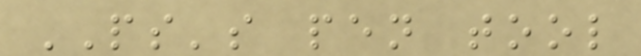PS's pen tool
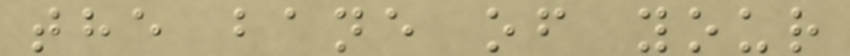the bane of your
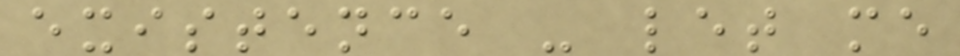existence - let me
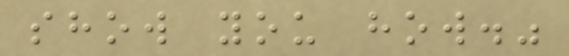show you how."
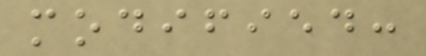modified:
